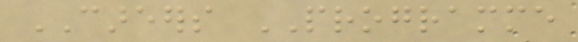CAREERS PROGRAMME
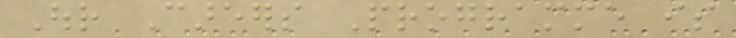Our Careers Programme is
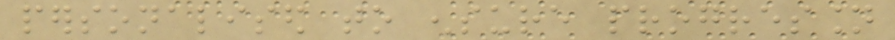personalised to ensure progression
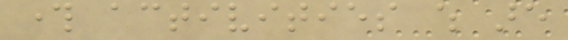through activities which are
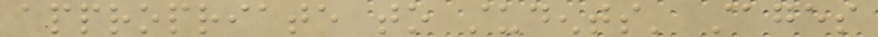appropriate to students' stages
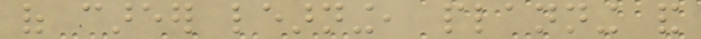of career learning, planning and
